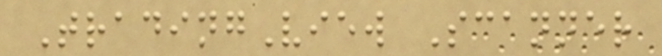TradingView Scanner
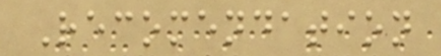Recomendation
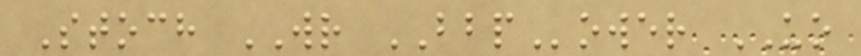Stoch WR BBPower UO
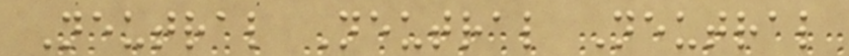Neutral Neutral Neutral
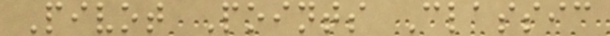Pivot Points Classic
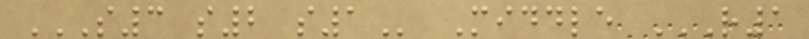S3 S2 S1 Middle R1
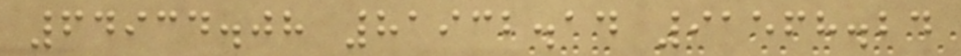64934.08 81932.14 91568.24
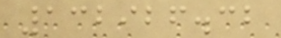132926.32
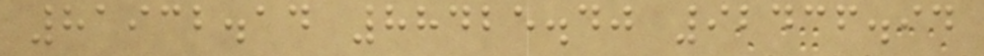81932.14 88425.40 92436.94
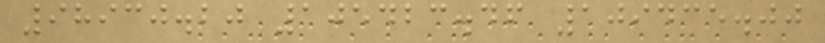98930.20 105423.46 109435.00
